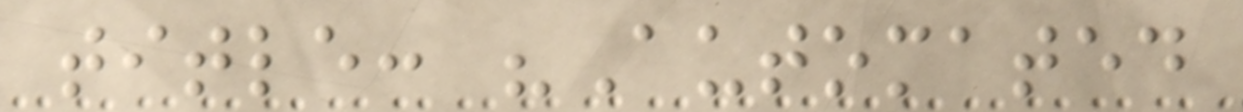title: "Automated
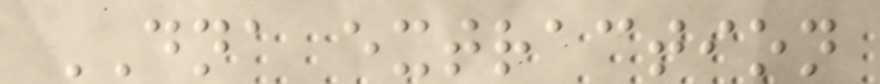DNA extraction
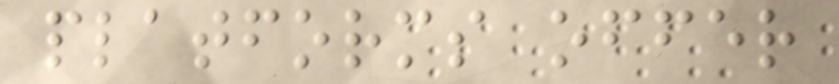platforms offer
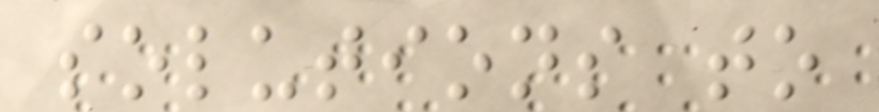solutions to
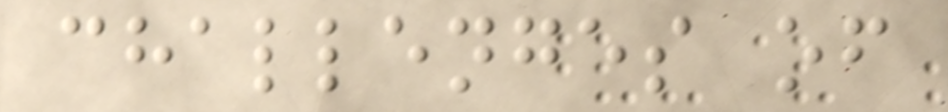challenges of
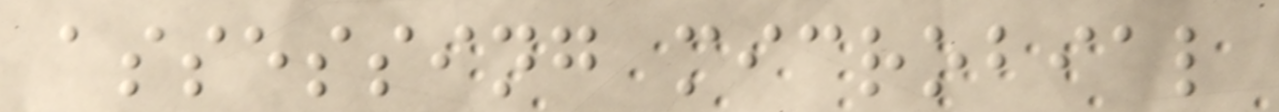assessing microbial
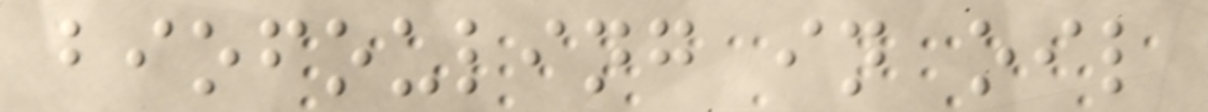biofouling in oil
